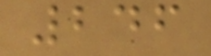246
